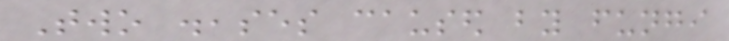Two diseases caused by fungi
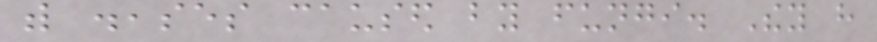with diseases caused by fungi. They have
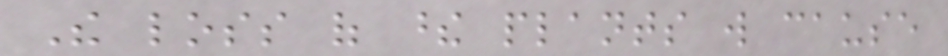The loss of these plants will cause
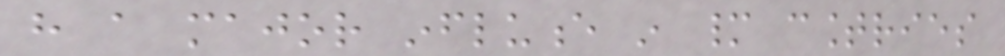have a major influence in many countries
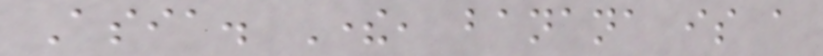Asia. There, banana is a
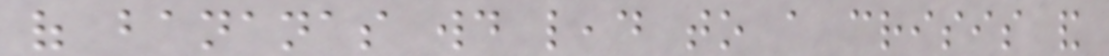of bananas would lead to a crisis and
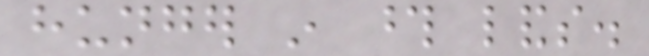hunger in those lands.
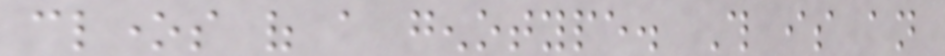clones of a genotype. This is an
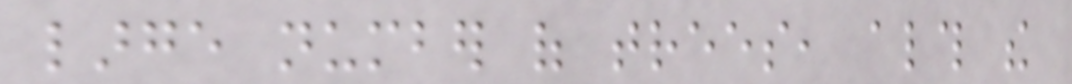large number of trees, although the
